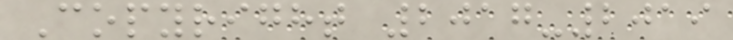Copyright 2017-2019
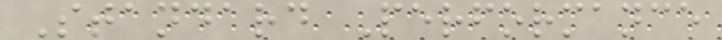Standard Performance
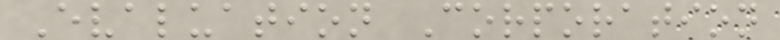Evaluation Corporation
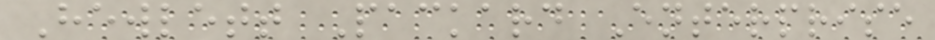Hewlett Packard Enterprise
